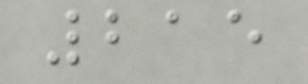215
